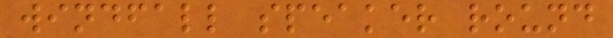windfall speaker round
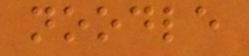noodle
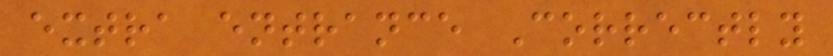extra entrance Correctly
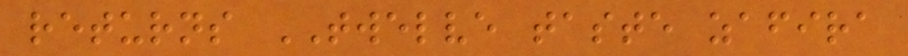returns TWELVE taste zafira
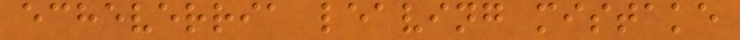echeverria leaving mistake
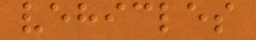vehicles
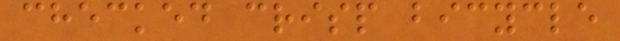checked crisp bicycle
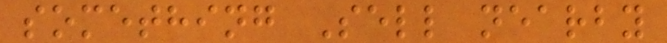something Sell nearby
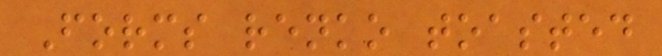Forms renko toasted
